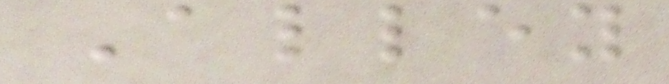Alley
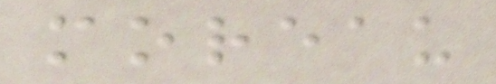moreau
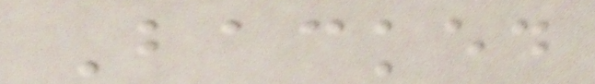Backed
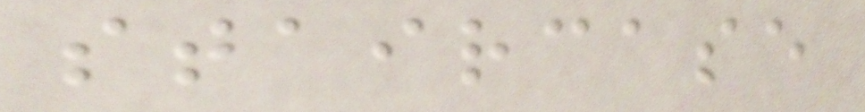staircase
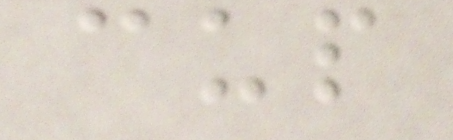cup
